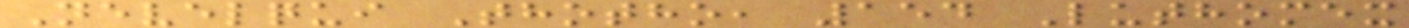Nevelqui Thotho, 154 Luthomex
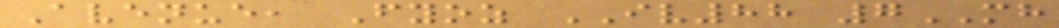Avenue, Fyoz IV88 7MH
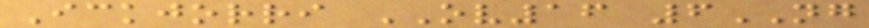Ickjorri OV16 6NG
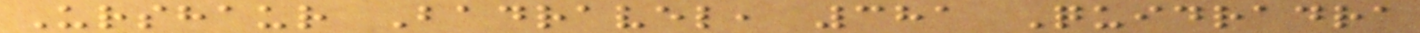Urshaur Badravel, 381 Quidradra
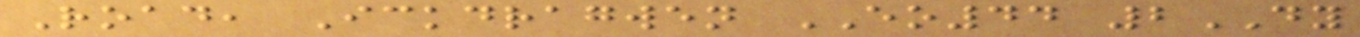Road, Ickdragwen EO44 2DY
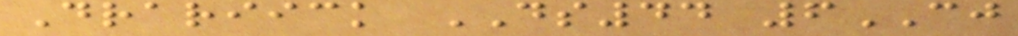Drariick DS44 6CJ
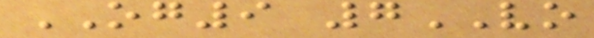OG9 7VO
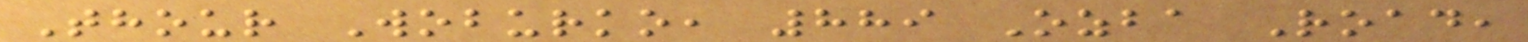Thour Woburko, 889 Ozba Road,
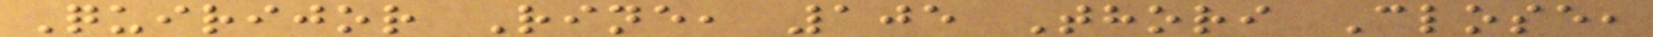Quirijor Rine, 105 Thori Close,
